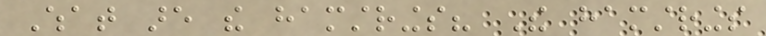What are the hamstrings? The hamstrings
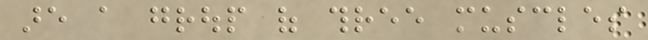are a group of three muscles
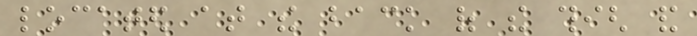located at the back of the thigh and
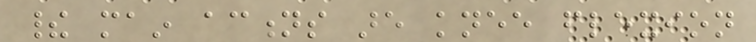their main actions are knee flexion
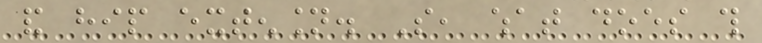and hip extension. So, what does this
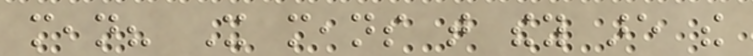mean? It means that they are the
